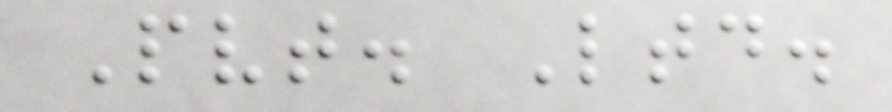Pvt. Ltd.
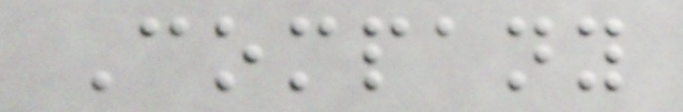Company
